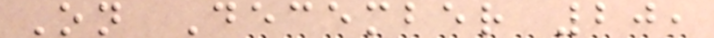On December 20,
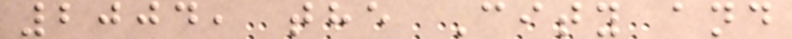2004, the City and
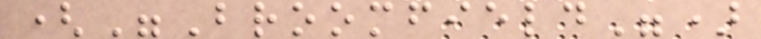("Broomfield")
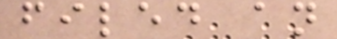filed an
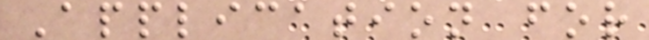Application for
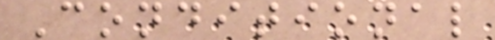Conditional
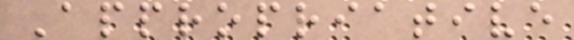Appropriative
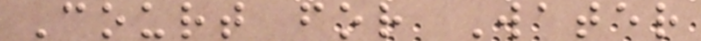Court for Water
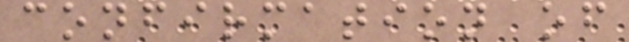confirmation of
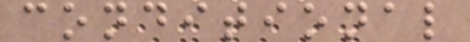conditional
